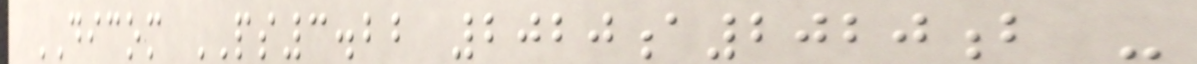DICOM PS3.22 2020a2020b -
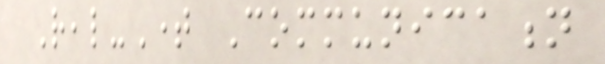Real-Time Communication
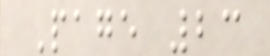Page 23
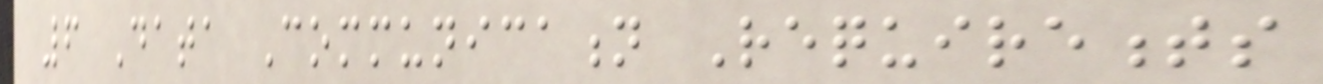6 Data Communication Requirements
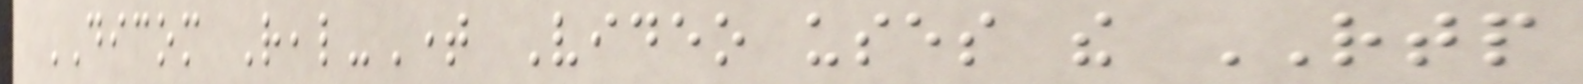DICOM Real-Time Video uses the RTP
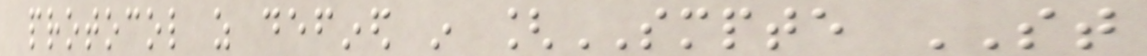protocol as defined in [SMPTE ST
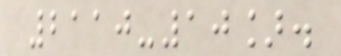2110-10].
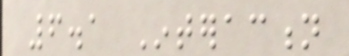6.1 Interaction
